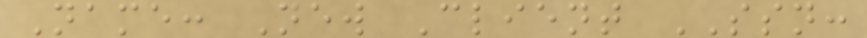Name: New Client SSN:
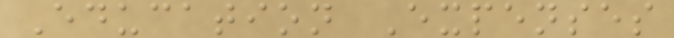Education Expenses
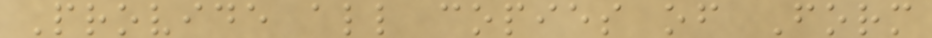Provide all copies of Form
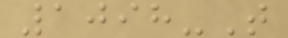1098-T
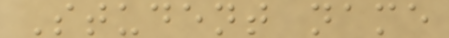Student name
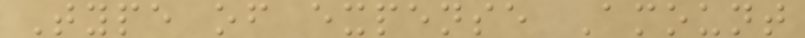Type of expense Amount
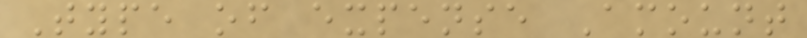Type of expense Amount
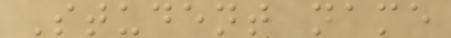Student name
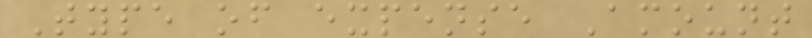Type of expense Amount
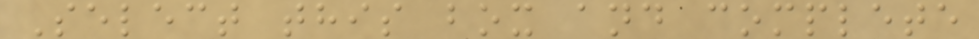Select this box and complete
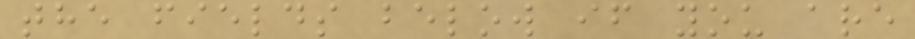the fields below if you are
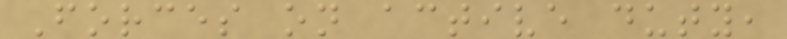Forces on active duty,
